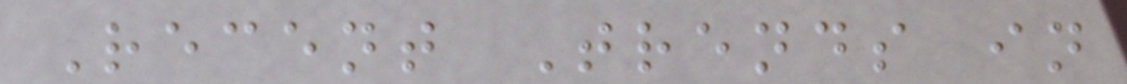Recent Trends in
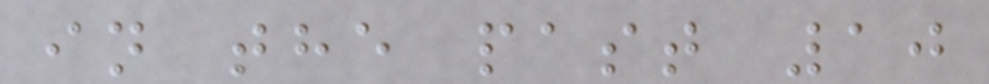in the past 10
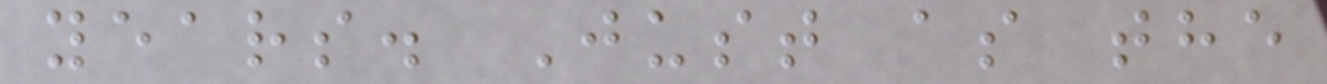years. Just as the
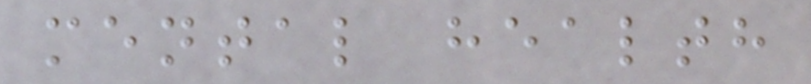mental health
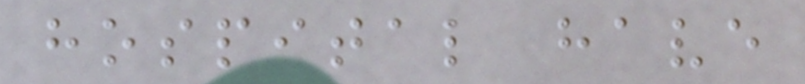hospital have
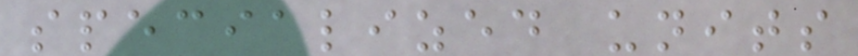specialized units
